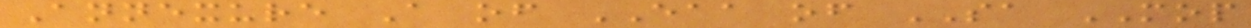Annexure A of EAA of SA MOP
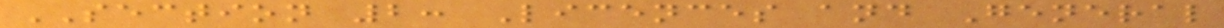SECTION 2: Licences and General
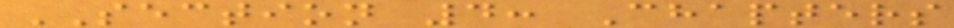SECTION 4: Chapters
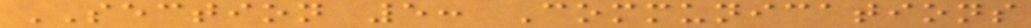SECTION 5: Communications
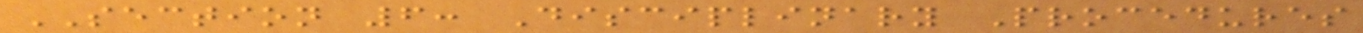SECTION 6: Disciplinary Procedures
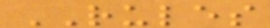RULES
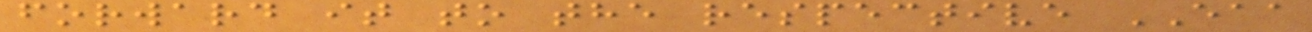forward it to the respective EAA
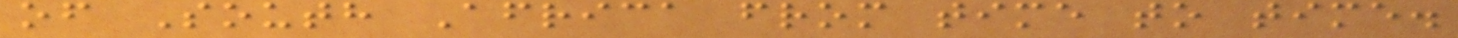of South Africa from time to time.
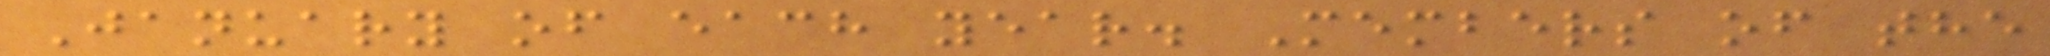January of each year. Members of the
